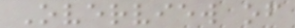Overview of
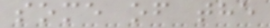some of the
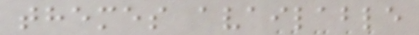themes available
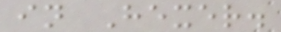in Hexer.
